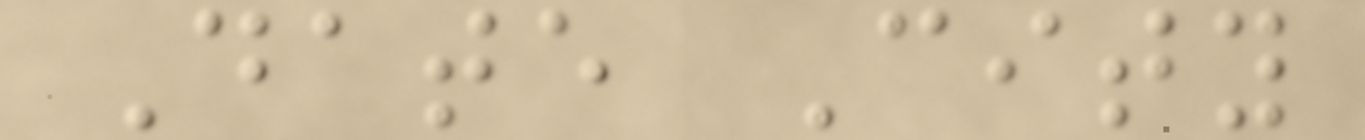Date City
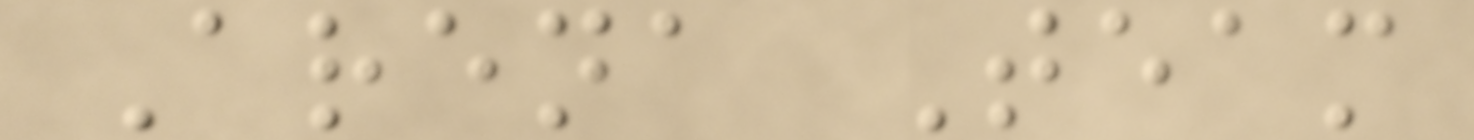Arena Team
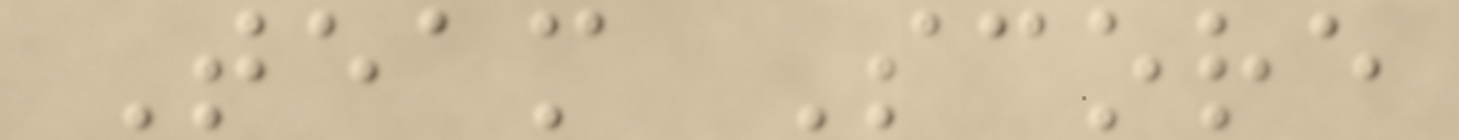Team Score
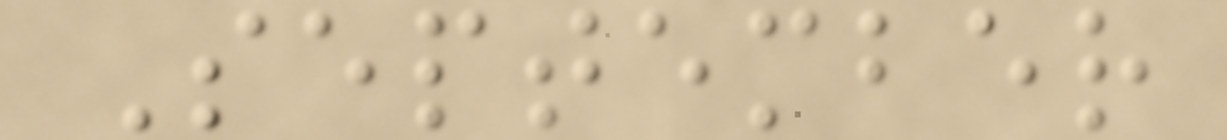September
